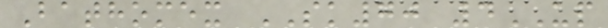Bathomex SK70 4UP
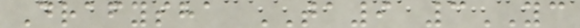Drafysha TA9 3YC
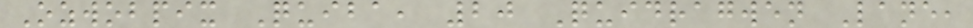Ozwobpix Quiba, 20 Quidragwen Lane,
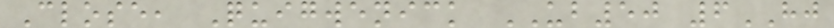Close, Quigwenick UB50 6HJ
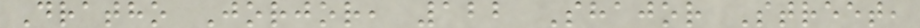Dratho Jorjor, 122 Shajor Street,
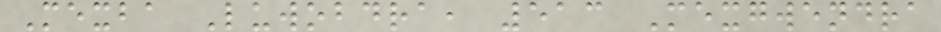Mexba Luwobdra, 513 Mexgwendra
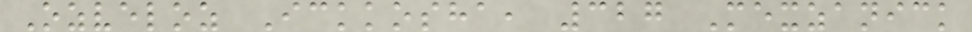Ozveloz Ickkosha, 327 Mexzanick
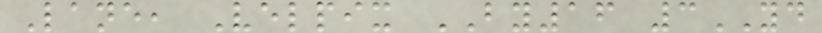Lane, Velpix BY16 3YD
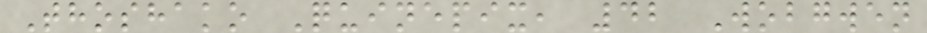Thoshako Quinepix, 42 Wobgwen
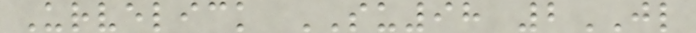Urvelick SU98 2JL
